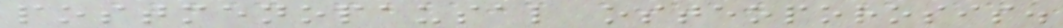postmenopausal osteoporosis.
